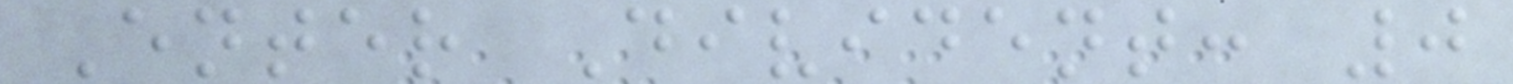Enter Divident: 0
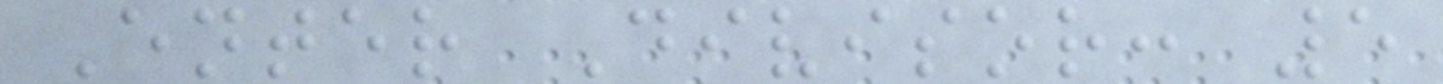Enter Divisor: 5
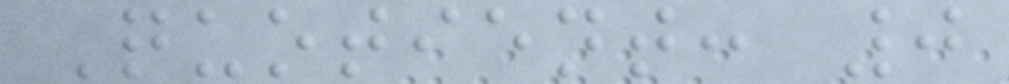Quotient: 0
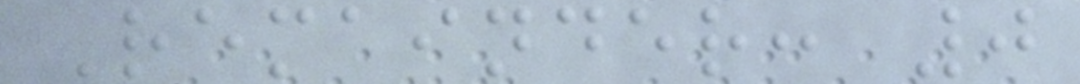Remainder: 0
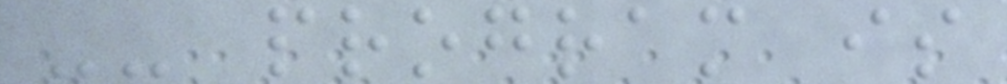-- program is
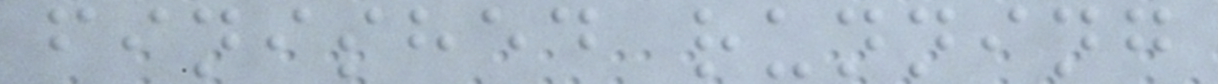finished running
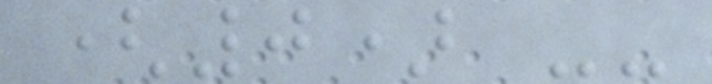(0) --
